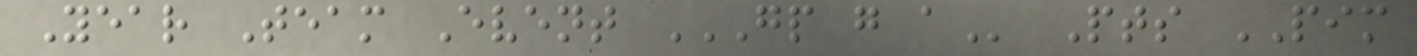Year Team Event GP G A Pts PIM
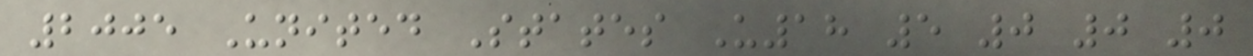2005 United States U18 5 0 0 0
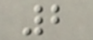2
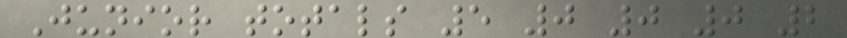Junior totals 5 0 0 0 2
